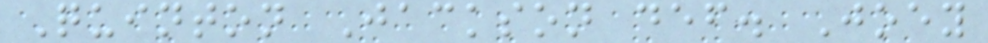Quinton Jackson def. Joey
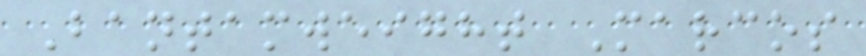Bantamweight Marcos
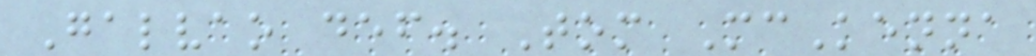Galvao def. Tom McKenna
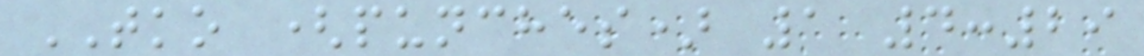TKO (punches) 1 4:29
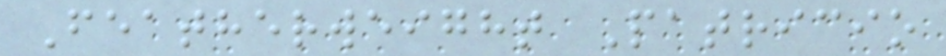Featherweight Patricio
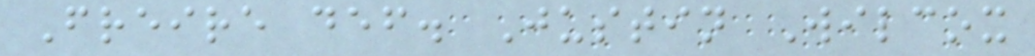Freire def. Justin Wilcox
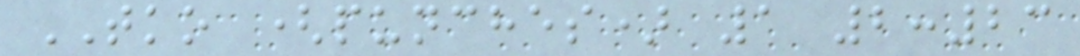TKO (punches) 1 2:23
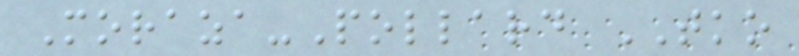Moraza-Pollard TKO
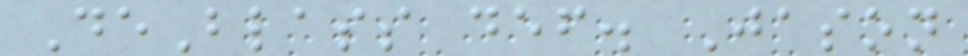DeBlass def. Jason
